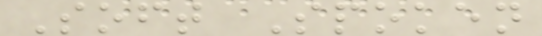Soft Spoken
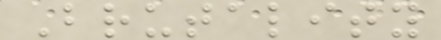Brutality
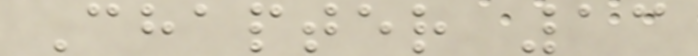Chapter 13
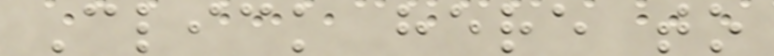Click here to
